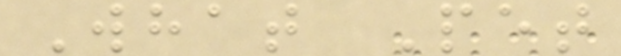What Pet
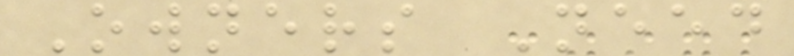Owners Need
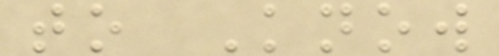to Know
